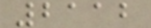2112
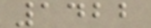1422
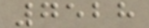7528
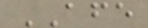AFE
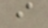i
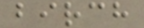birch
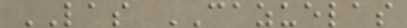LAS CAZUELAS
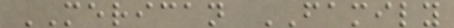MERICAN FAMILY
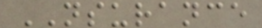NSURANCE
